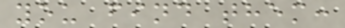you find them:
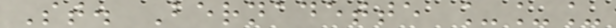St. Bernadette ___
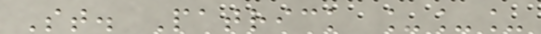St. Patrick ___
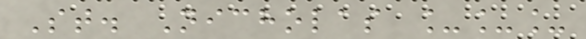St. Nicholas ___
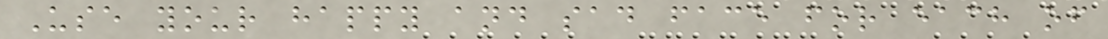Use your happy and sad face for each of
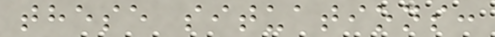these situations:
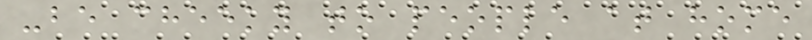-be cheeky to people at home
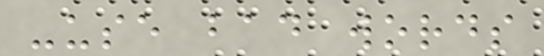-use bad words
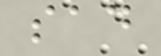sad
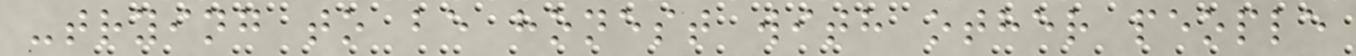-trying to be honest with other people
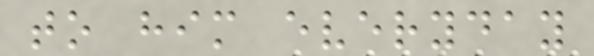to him everyday
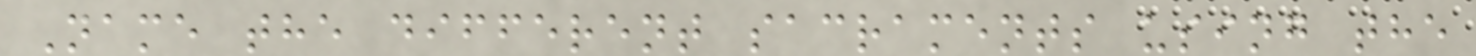Name the different sacraments using the
